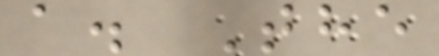a. The
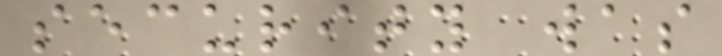security was
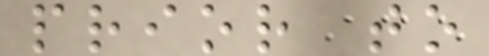prior to
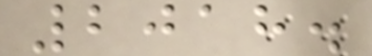2018.
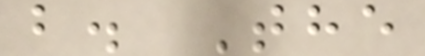b. The
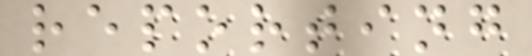reporting
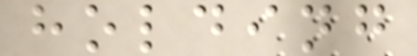holding
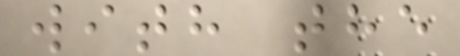with the
